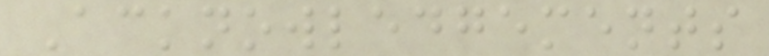Acknowledgements
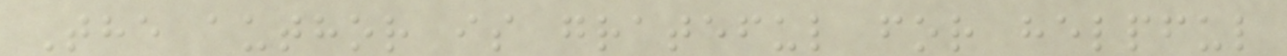The author is grateful for helpful
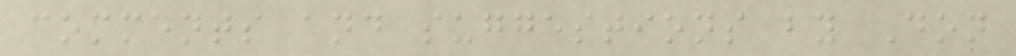comments and suggestions by Don
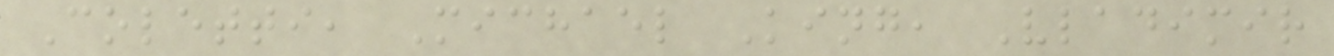Coletti, Michael King, Vladimir
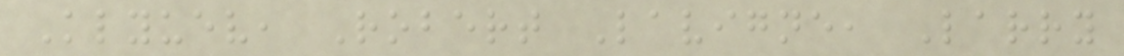Klyuev, Robert Lavigne, Larry
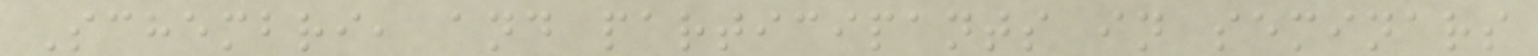Schembri, and participants in seminars
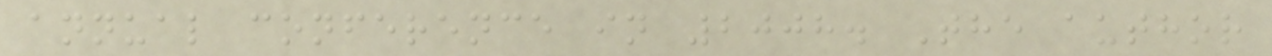annual conference in 2008. The author
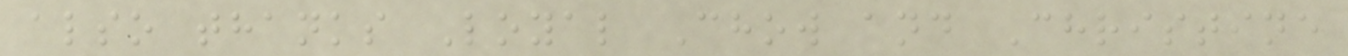also thanks Loyal Chow and Christine
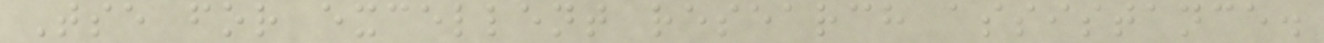Tse for excellent research assistance.
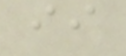ii
